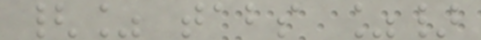{% tabs %}
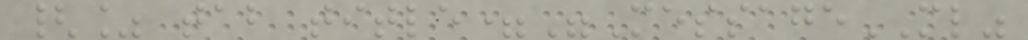{% tab title="MessageML"
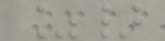%}
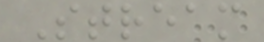Stream
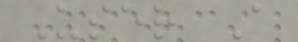User A
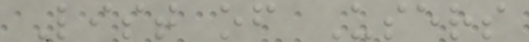List of Users
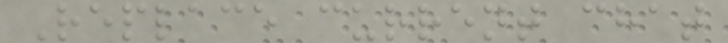Replace current chat
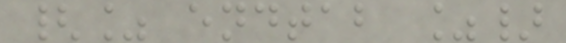{% endtab %}
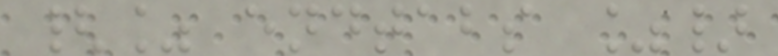{% endtabs %}
